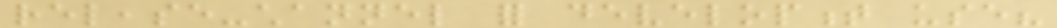release-channel for development use?
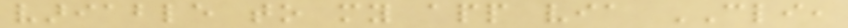variable to my app via CLI,
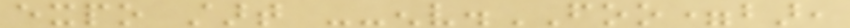expo start --env.FOO=bar,
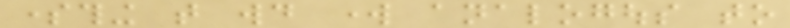something that would work analogous to
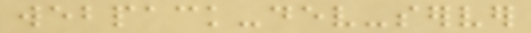webpack-dev-server
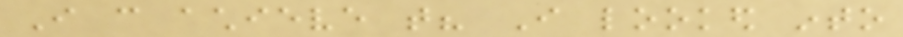I can achieve that? I looked into
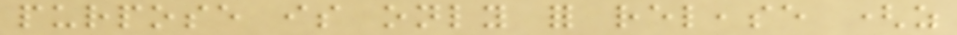purpose is only for release (as
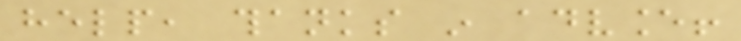help, thanks in advance!
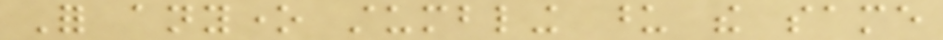For anyone stumbling upon the same
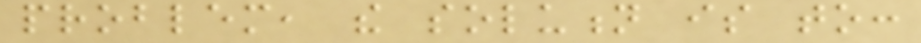problem, the solution is to:
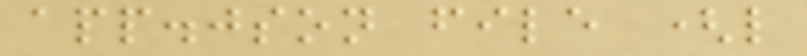app.json file (like
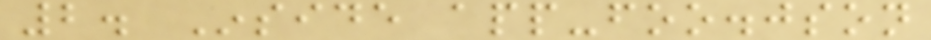2. Inside app-foo.json
